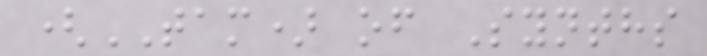(TAM) of Synths
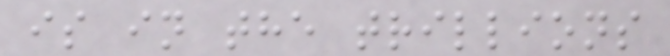is in the trillions
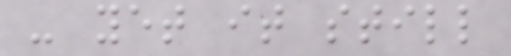- yet it still
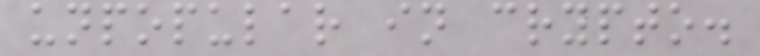unpopular in crypto.
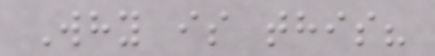Why is this?
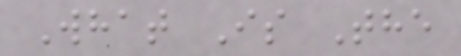What Is The
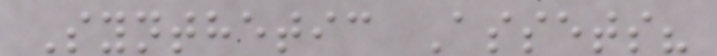Synthetic Assets?
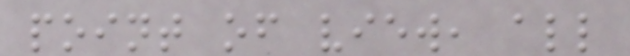point of view, all
